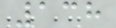138
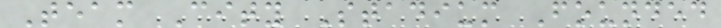Team City Stadium Founded
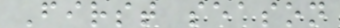First season
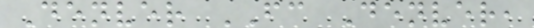Denver FC Denver,
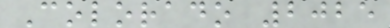Colorado 2025
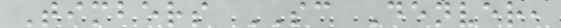Timbers SC Denver,
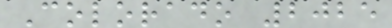Colorado 2025
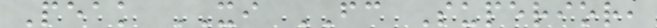Peak XI FC Superior,
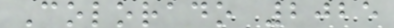Colorado 2025
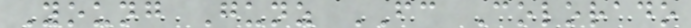Young Gunz FC Colorado
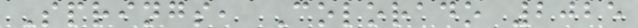Springs, Colorado 2025
